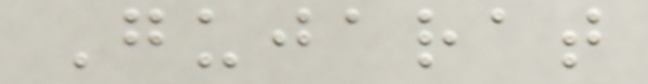Gujarat
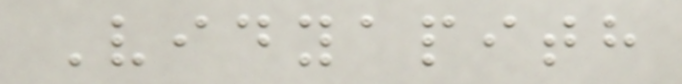Vidyapith
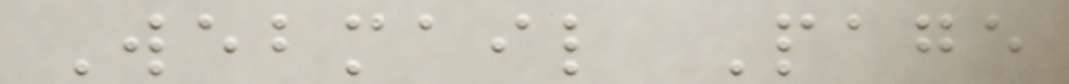Webmail Page
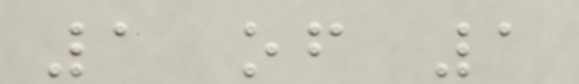1 of 1
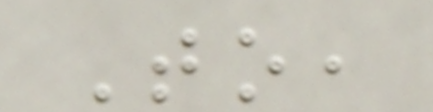To,
